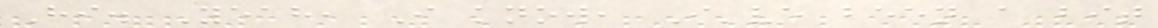Hi. Yeah, I know, I've been a bit
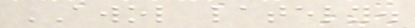AWOL lately.
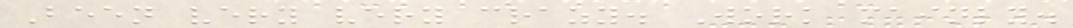Been very very crazy. Work mainly.
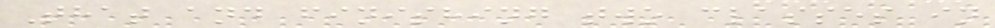That and finishing two classes in
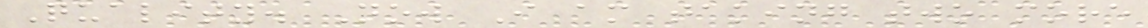Quality. Now I am taking two more
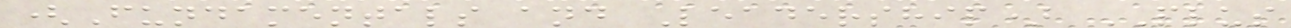(Fundamentals and Leadership) PLUS
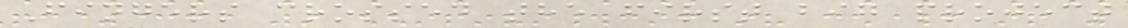Fingers crossed the first big project
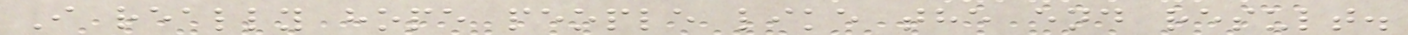I really hope people like the end result.
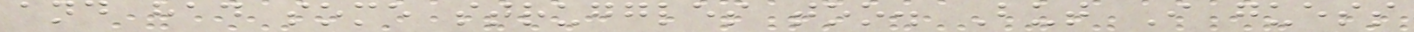and had some struggles too. But I guess
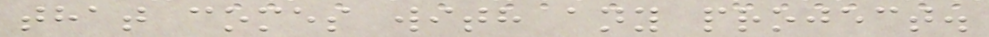that comes with any project.
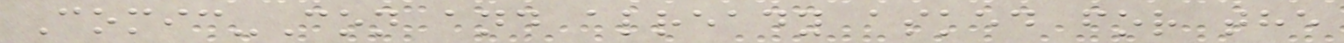Comic-Con and already asked for the
